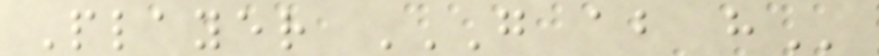Player G AB H
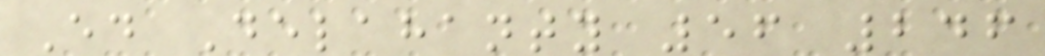Ed Delahanty 56 246
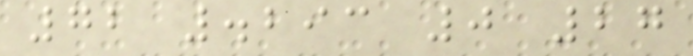72 .293 0 27
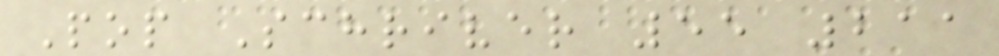Pop Schriver 55 211
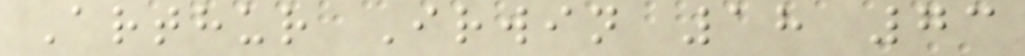Arthur Irwin 18 73
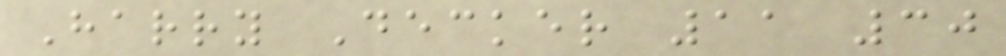Harry Decker 11 30
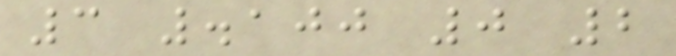3 .100 0 2
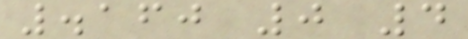.160 0 4
